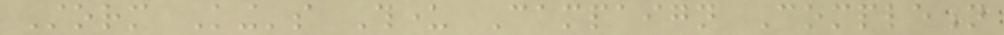Storm King's Thunder Campaign Completion
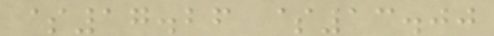$17.26 $13.00
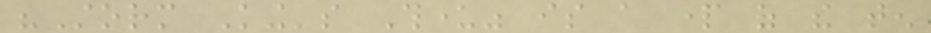"Storm King's Thunder" is a part of the ten
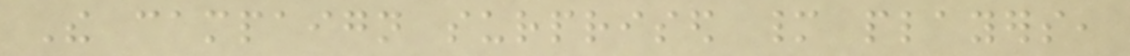The campaign surprised many players,
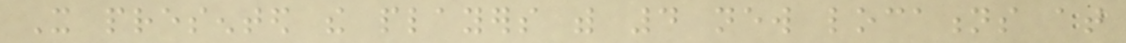It presented the players with 4 new locations at
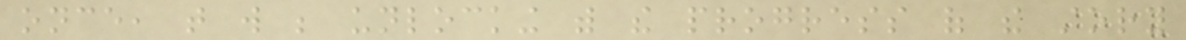once, that will be unlocking with the progress of the story
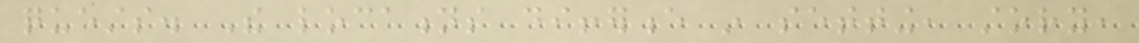quests. The locations difference in setting, story,
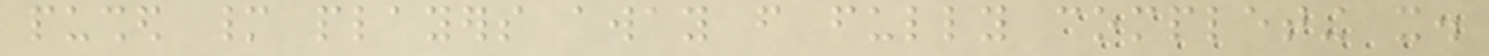pushed many players away from fully completing it.
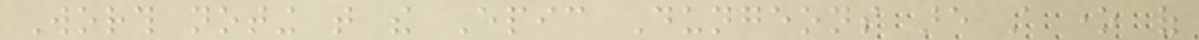Worth noting that the Epic Dungeons are still one of
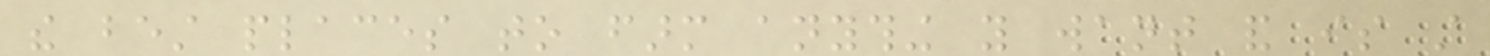the best places to farm anything you want and is still
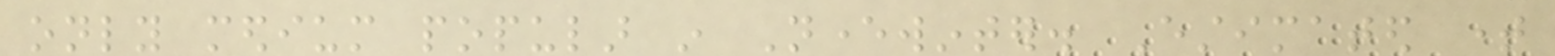only medium popular in Neverwinter. Estimated time
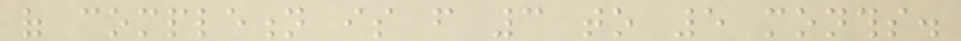of completion is from 3 to 5 months.
